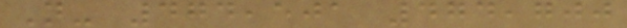N- 474,501 474,700
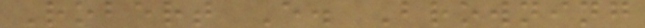Robert E. Browning
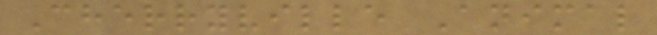Cherryville Animal
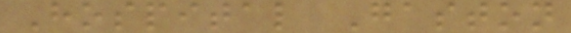Hospital Gaston
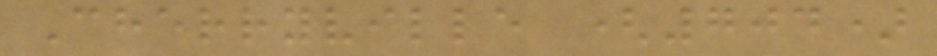Cherryville (704)
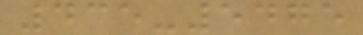435-5475
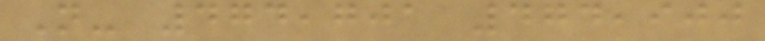N- 474,701 474,900
